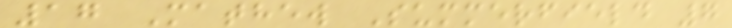17 Mathew Summerfield 7
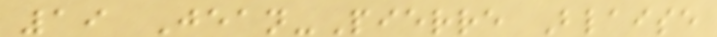19 Jean-Pierre Blaise
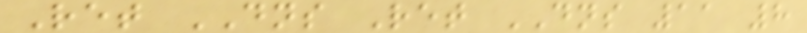Ret DNS Ret DNS 11 8
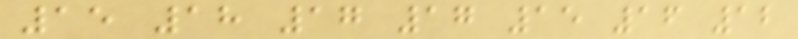15 18 17 17 15 16 12
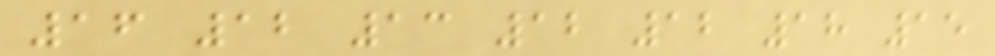16 12 13 12 12 18 15
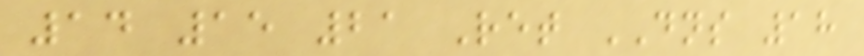14 15 21 Ret DNS 18
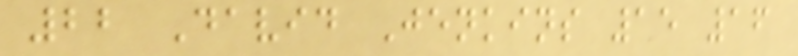22 David Jenkins 15 16
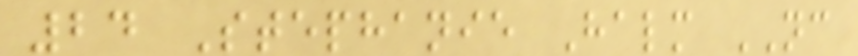24 Stephanie Halm NC
